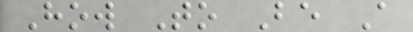How To Be A
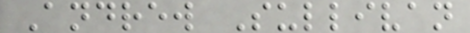Andrew Sullivan
